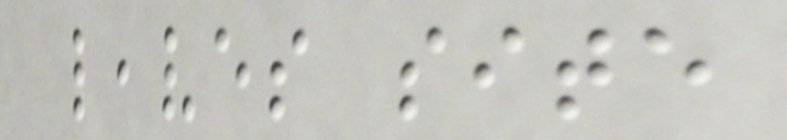leaves site
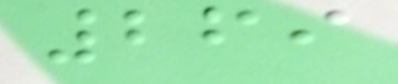269
